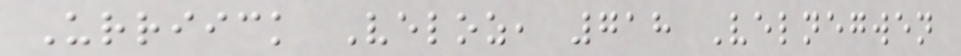Urriick Veloz, 718 Velnegwen
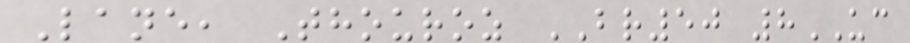Lane, Thouroz BR50 8UC
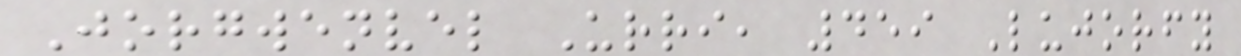Jorgwenvel Urri, 459 Lujorfy
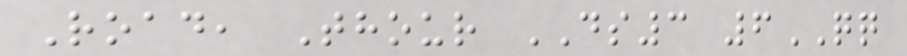Road, Thour DS3 6QQ
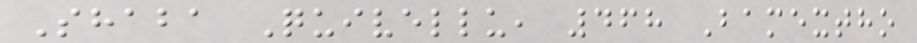Shaba Quivellu, 468 Bamextho
